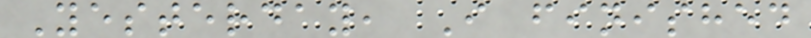Yesterday, I finished
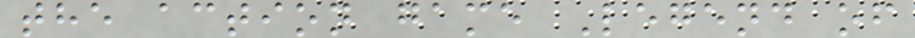the action game Legend of
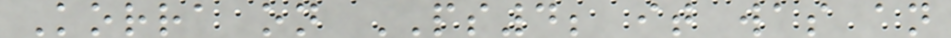Korra on PS4; it was an
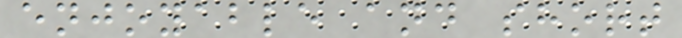enjoyable and short
